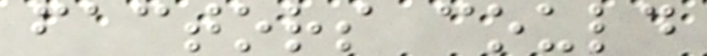factors could
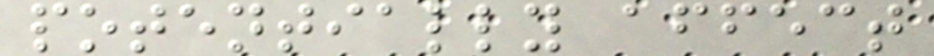potentially affect
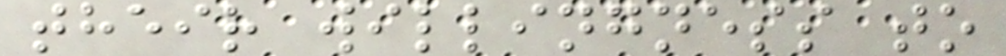their willingness to
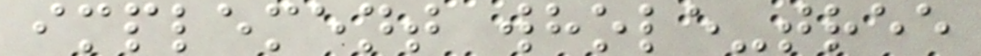implement whole-tree
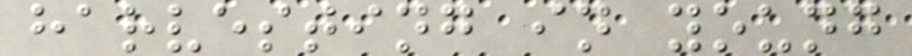harvesting in young
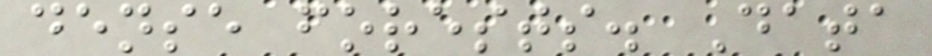dense forests. Data
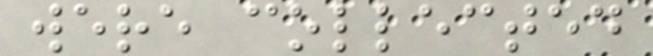were collected
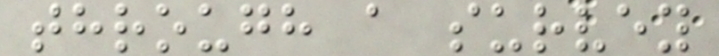through a survey
